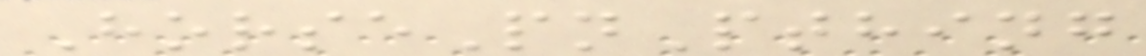HorsePnPthing
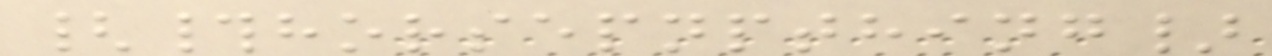{#horsepnpthing}
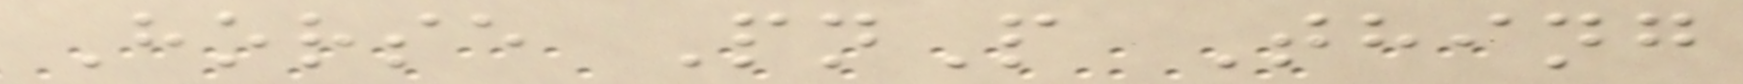Horse PnP Thing
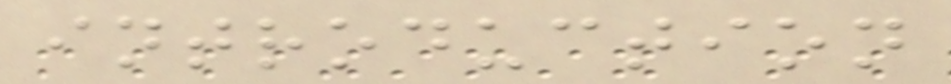introduction
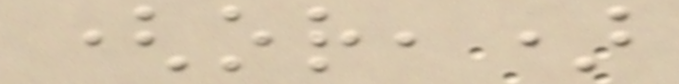(or,)
